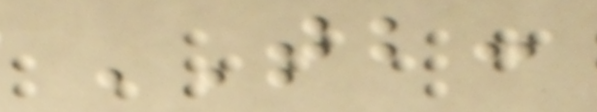TB:
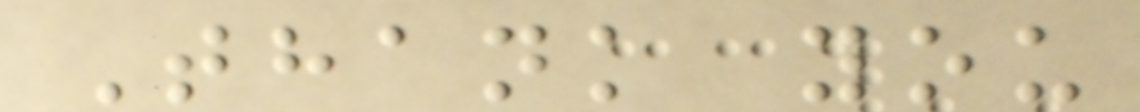Thank you
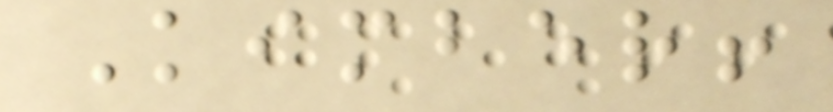Kimber!
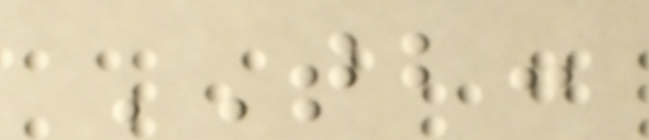TB:
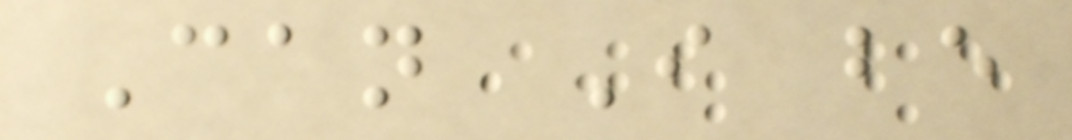Can I be
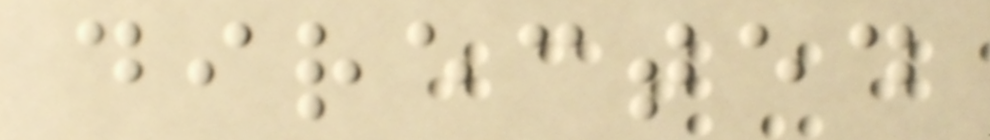directed
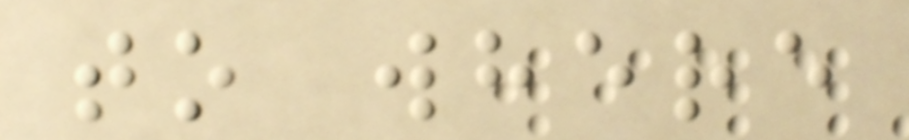to where
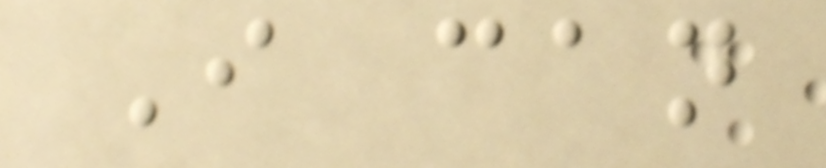I can
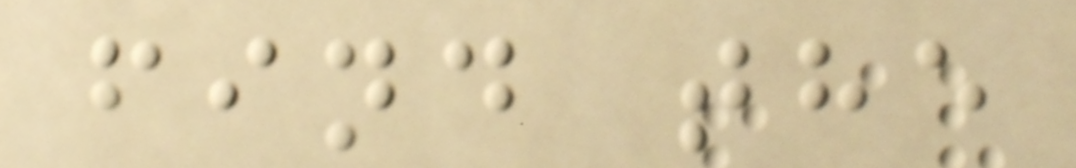find the
